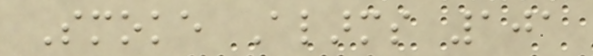Smoke Alarms 101
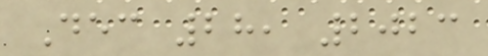Dec 28, 2023
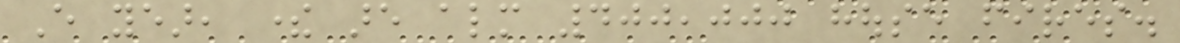Every year, there are almost 400,000 house fires.
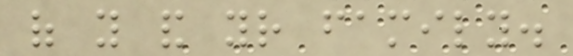of you and your family.
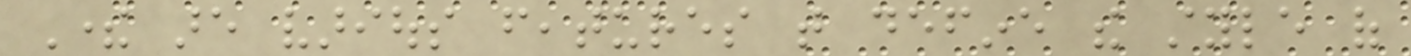There are various features that define the style of
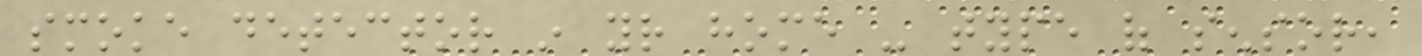smoke detector in your home - type of sensor,
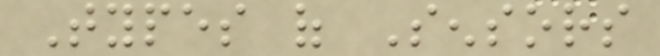Types of Sensors
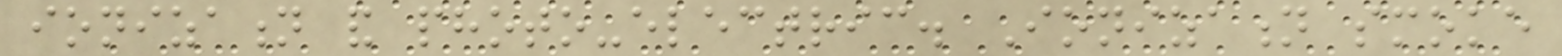ionization and photo-electric. Ionization smoke
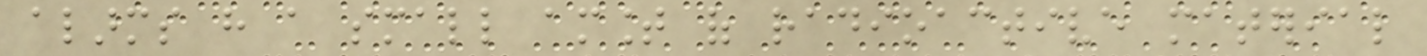alarms have a small amount of radioactive material
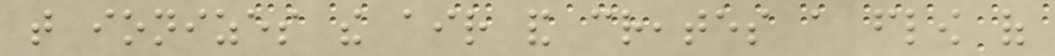that ionizes the air and creates a flow of
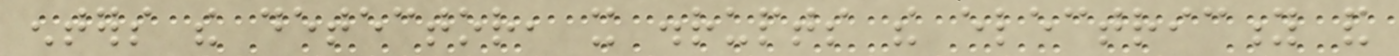enters the detector, it disrupts the electricity and
